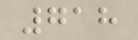718
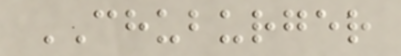CHUBURGER
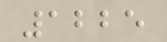1225
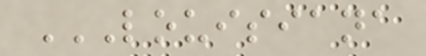LOUISIANA
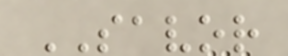SAVOR
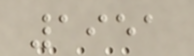1951
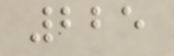225
